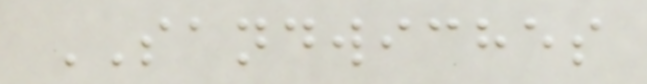SANDWICHES
